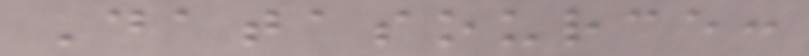Datasource:
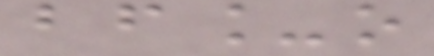bf_o
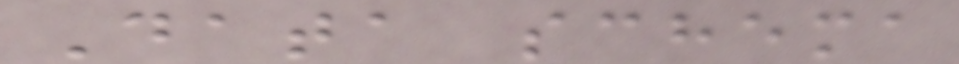Data schema
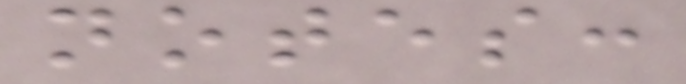notes:
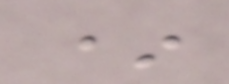*
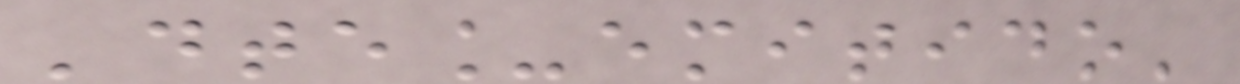'dte_emitido'
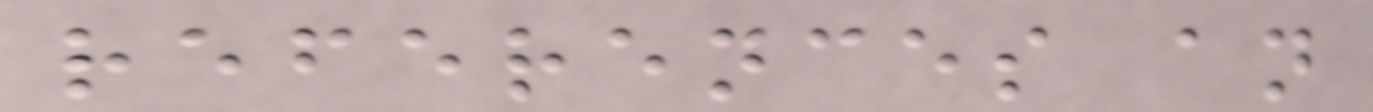references an
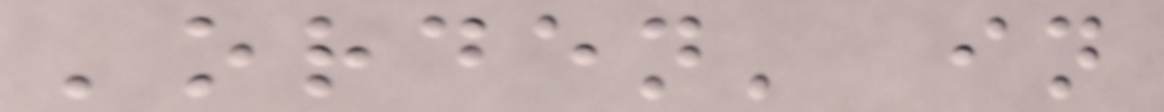'orden' in
